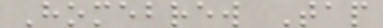Homebrew Tap
